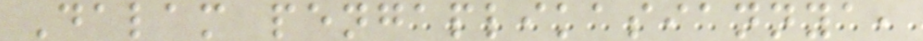Dalam pengaplikasiannya,
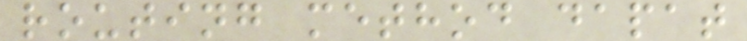routing method dapat
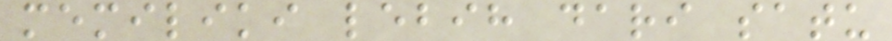memiliki lebih dari satu
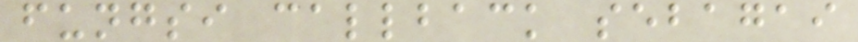fungsi callback sebagai
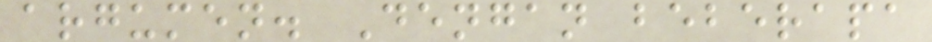argumen. Dengan beberapa
